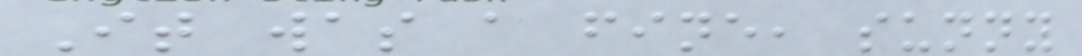It was a fine, sunny
